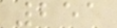251
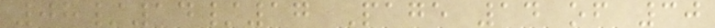08/14/17 Page 14 of 30
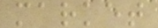market
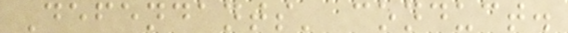Defendants' conduct.
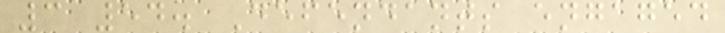3 54. Defendants engaged
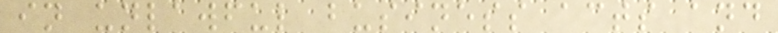in unlawful business acts and
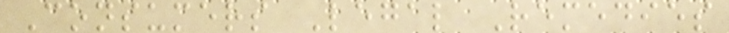Consumers Legal Remedies
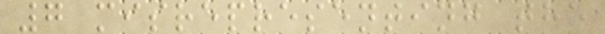7 misrepresenting the
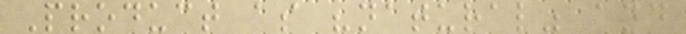Product as "natural" and
